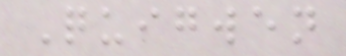Quigwen
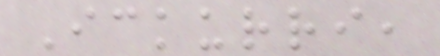Ickurri,
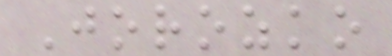Jorozko
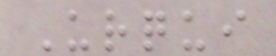Urqui
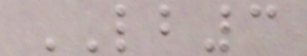LB3
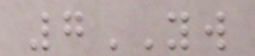7YW
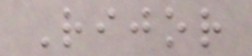Rijor
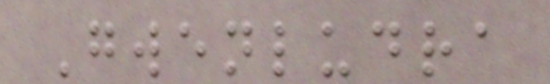Gwenludra
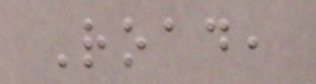Road,
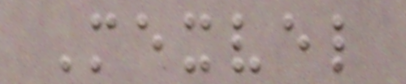Mexvel
